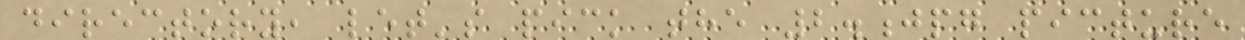directory, let's pick the 2.jpg picture
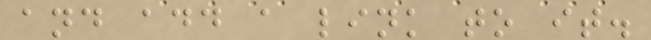and add a link to it.
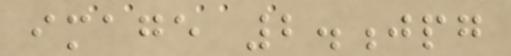image 2.jpg
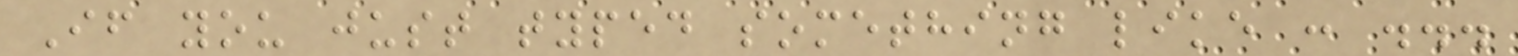If you just typed something like : ...
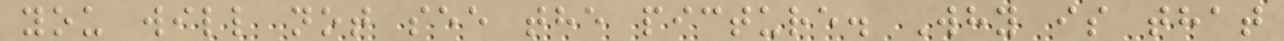you will not see the picture. Why is that
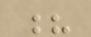?
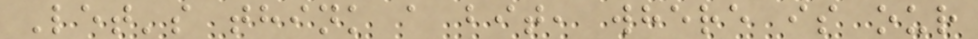Let's think a bit, where is our
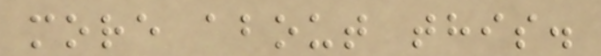more about this.
